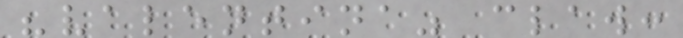"valentina" claw:
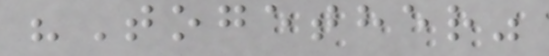"Together"
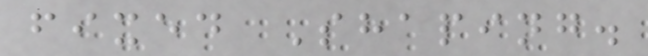fixed Shaping.
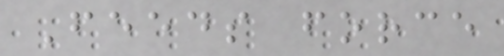Feeds force
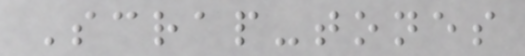Scrap-tones
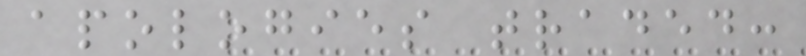apologies traded:
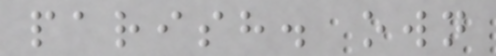parish. own
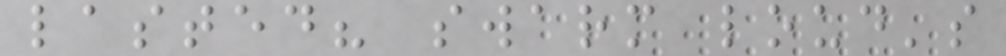lasted? swarm loud's
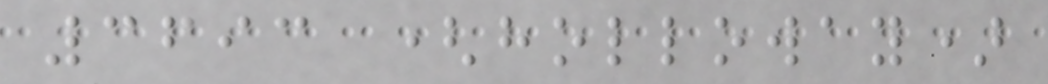3693 (holloway)
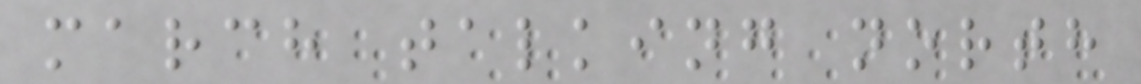march talking north
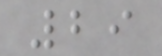29
